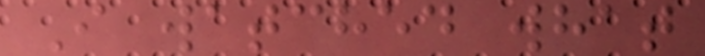I watched what
